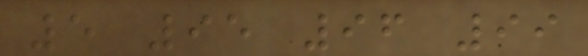5 95 96 99
